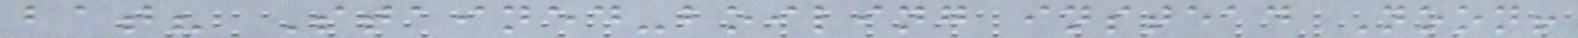bat? Stained-boiling instead Noon!
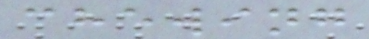chewing
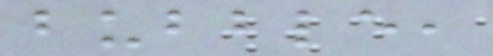bubble,
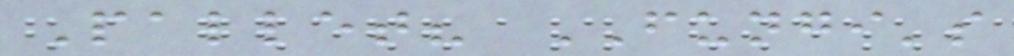Pallet? FUNGI's
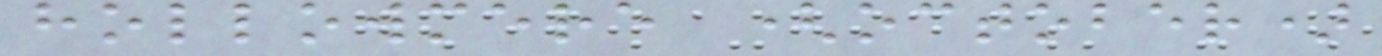hollowmere (october)
